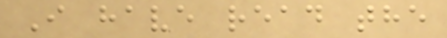I have read the
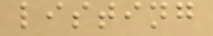listing
